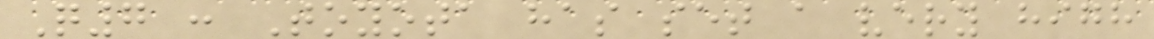Q7 : Toyota has set a very high
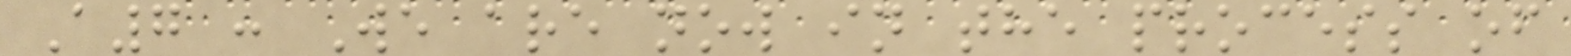A7 : We are now in the process of
